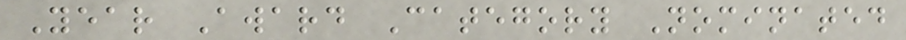Year Award Category Nominated
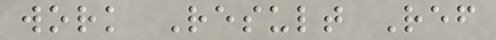work Result Ref
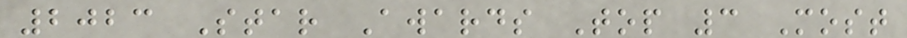2023 Star Awards Top 3 Most
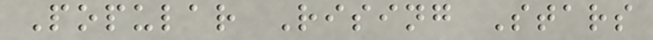Popular Rising Stars
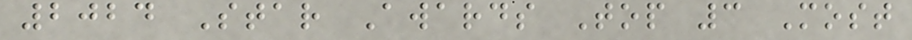2024 Star Awards Top 3 Most
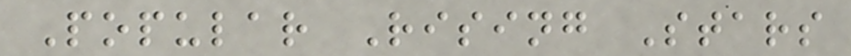Popular Rising Stars
